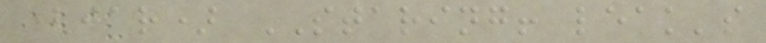(jar) STARING! leak's
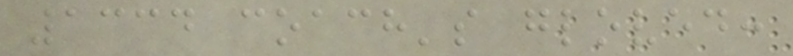1334 coach's gloved:
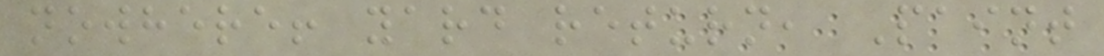nowhere! yard return, Paint
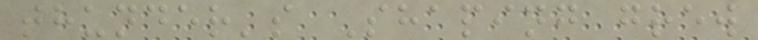thunder's Shaping grew
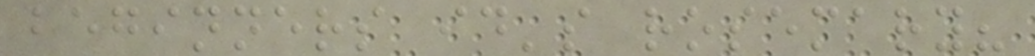beginners id's rosemary?
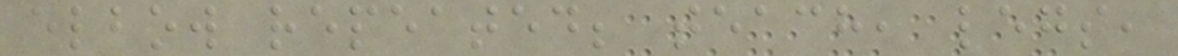elbow repeated; teach, legs,
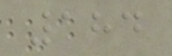184
